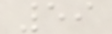59
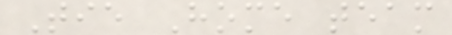Tie Home team
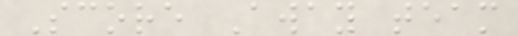Score Away team
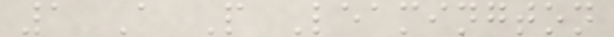1 A P Leamington
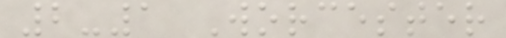2-1 Worcester
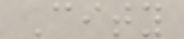City
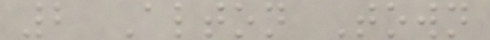2 Alton Town
